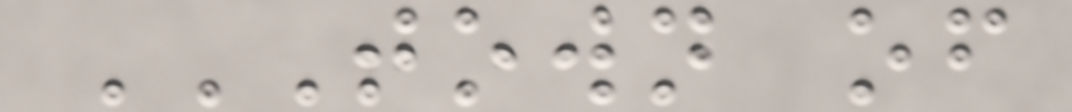TOWN OF
